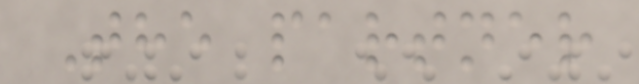The partner
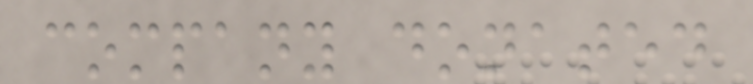company donated
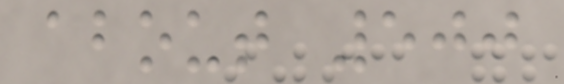about 500
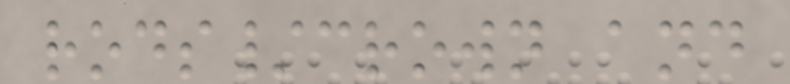rods/crown and
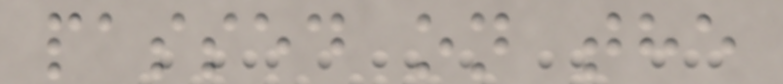passed on the
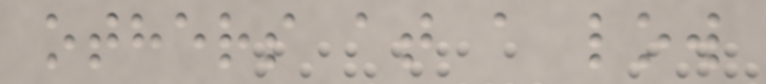others at a low
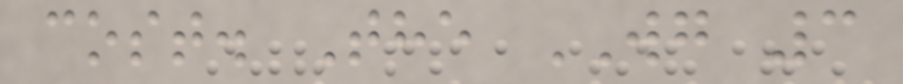cost. The WG 3
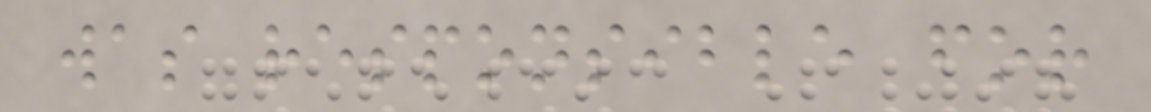was responsible for
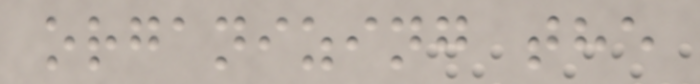organizing the
